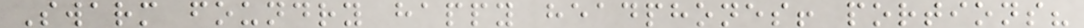Swarm foundry happy headphones! portions?
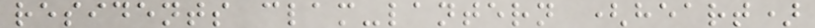residents clam-lantern (heart)
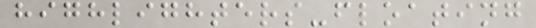highlighters-floating
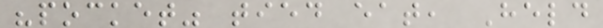"pocket" tied eat, Held
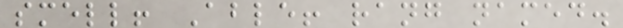smell! Able! rang named.
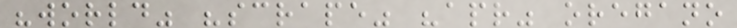"world" "scrape" "apr" oregano
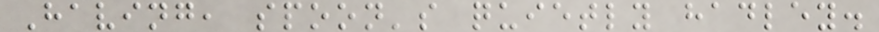Having, spoon's quietly hadley.
